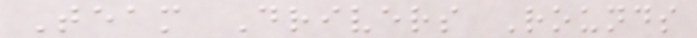Team Drivers Rounds
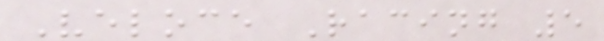Veloce Racing 5
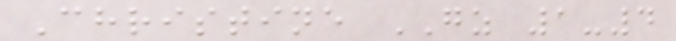Christine GZ 1-4
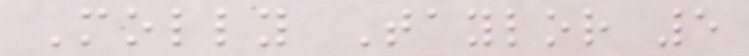Molly Taylor 5
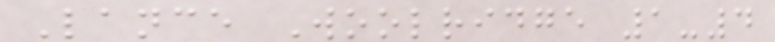Lance Woolridge 1-4
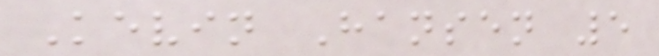Kevin Hansen 5
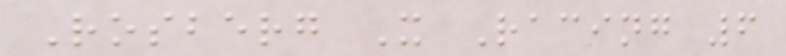Rosberg X Racing 6
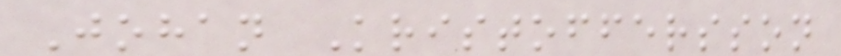Johan Kristoffersson
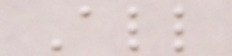All
